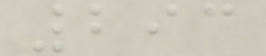293
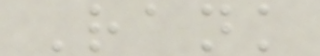Rank
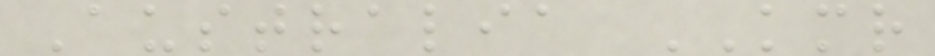Australia KMR
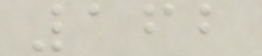162
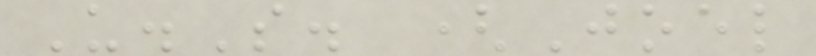U.S. (Joel
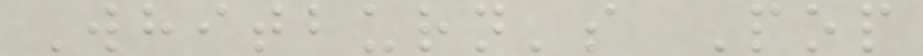Whitburn's Pop
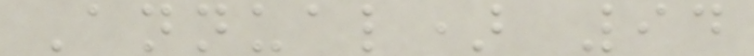Annual) 94
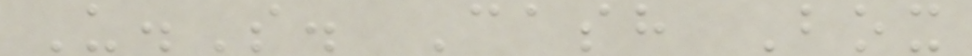U.S. Cash Box
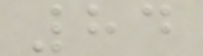84
